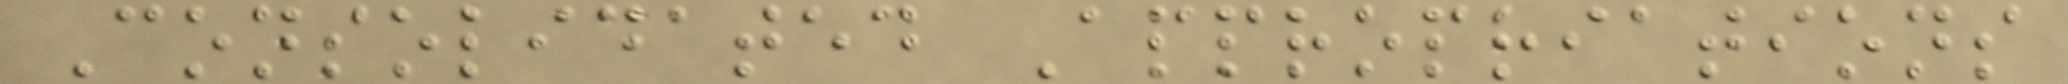Consolidated Appropriations
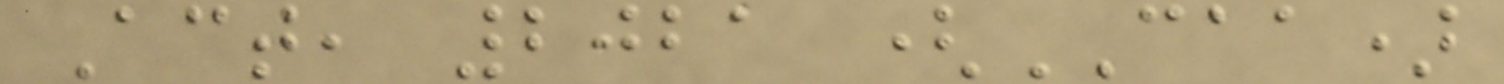Act, 2021 (CAA)
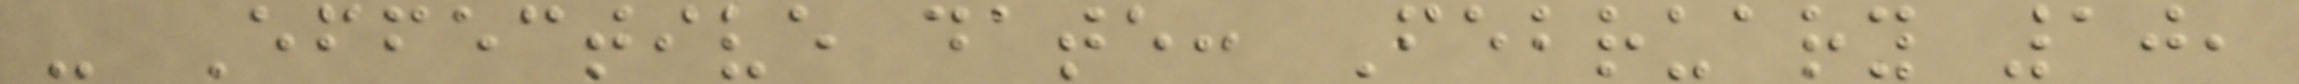- Effective date: February 10,
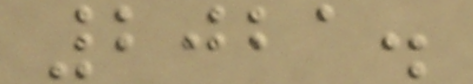2021.
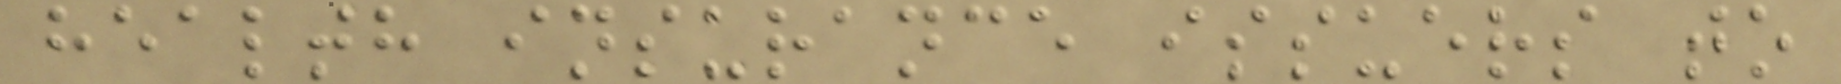health insurance issuers to
